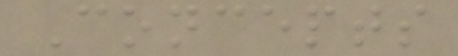Concepts
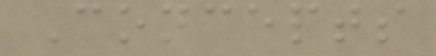Concepts
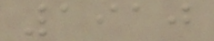1910
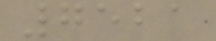7521
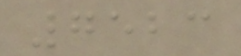7523
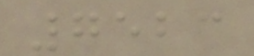7523
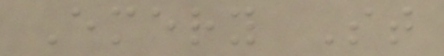Emery St
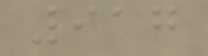917
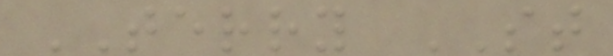TERRY ST
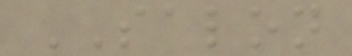SALON
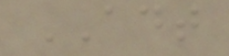ADT
